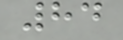84
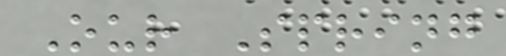Our Spring
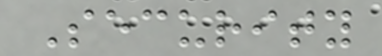Security
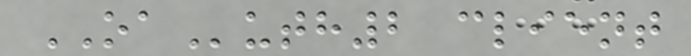OAuth2 client
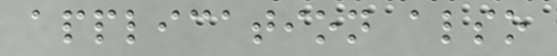application also
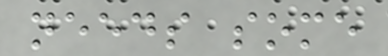needs some
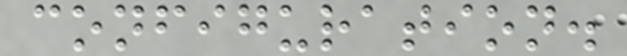configuration.
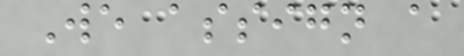We assign a
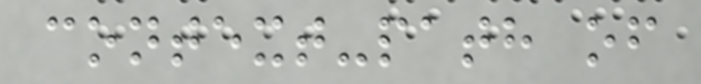context-path of
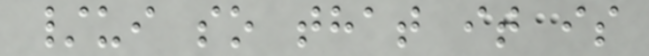/ui so that it is
